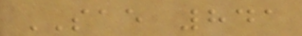SAE 841
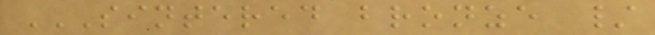SINTERED BRONZE /
